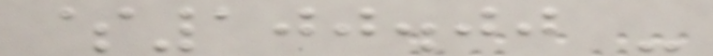$100.00 -
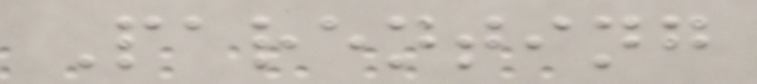Parenting
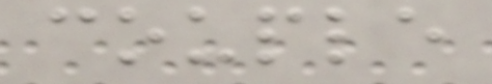couple
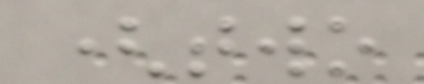(two
